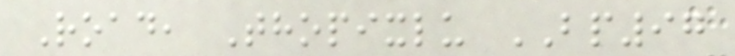Road, Thopixlu BP97
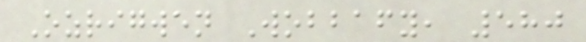Ozrigwen Wobbafy, 580
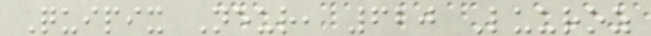Quipix Neur, 620 Luuroz
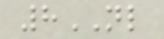8NL
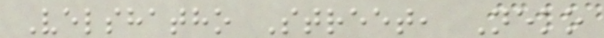Velshatho Street, Neko
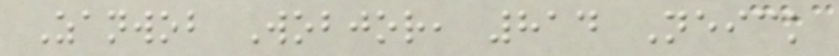Zanwob Wobjor, 814 Neick
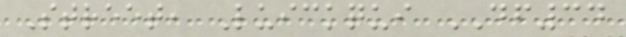Street, Luickqui DF34
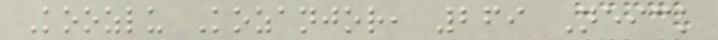Koozlu Kozanjor, 269 Neick
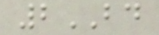2BD
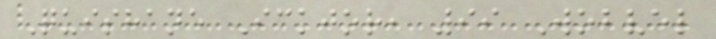Quishane Ickjor, 99 Wobvel
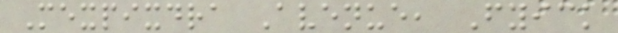Mexpixdra Avenue, Fyick
